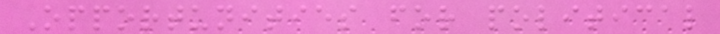Opportunities for political
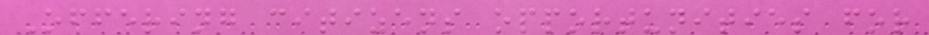Offering citizens opportunities for
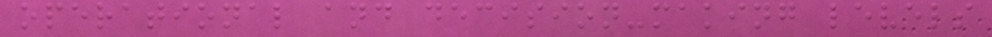operational and decision-making levels
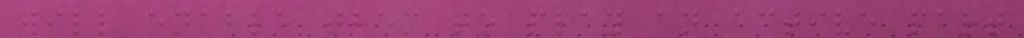will enable them to play an active part
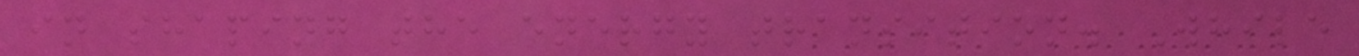in shaping the energy transition. While
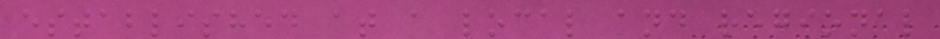established at a local and regional
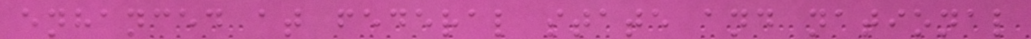enhanced at federal state and national
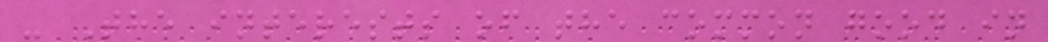- The interests of the common good in
